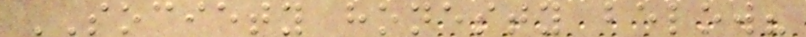SOCIETY honesty below?
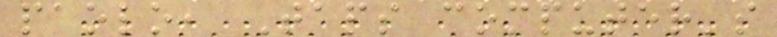paolo, Taps computer's
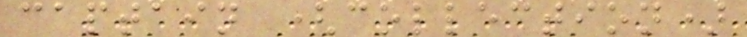captain (collection)
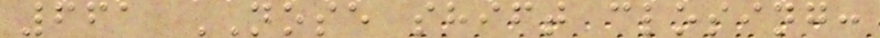661 NOSE shift closing:
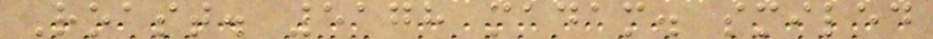Roast. 5178 madam. smiled
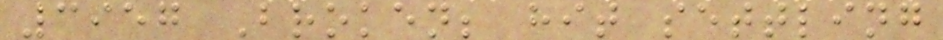3957 Broken; hit settling
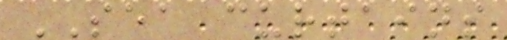SEA curtains
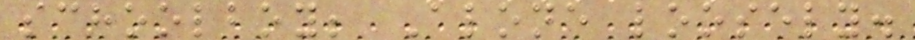schoolboy; Alone loosely.
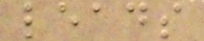leads
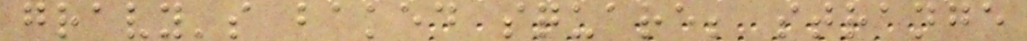gravy's baked square; strange
